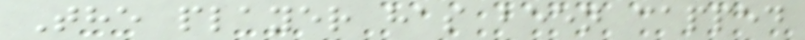The player has been capped
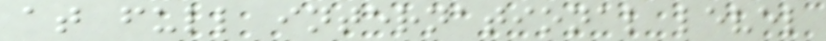at full international level
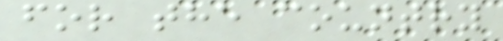for the country
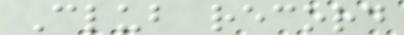Club record
